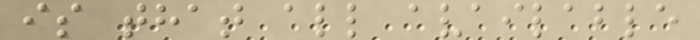is that all available
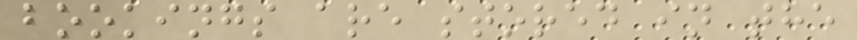bookings are stored in the
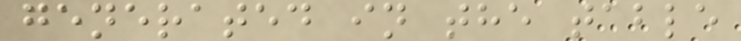generated in the table
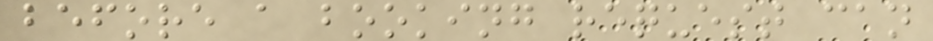before a booking request can
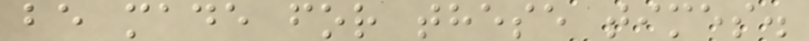be made for these times.
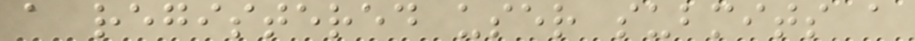a registered user submits a
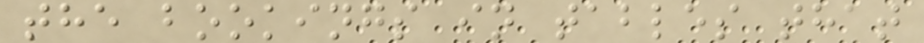the bookings in tables that
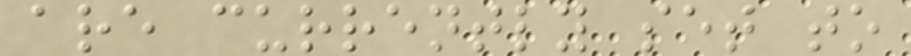are currently set to
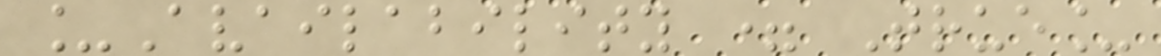_Availability = True_
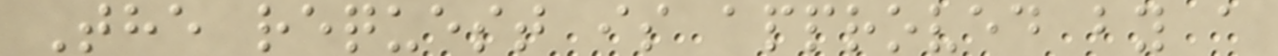The request is approved by a
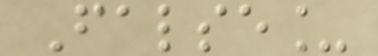False_
